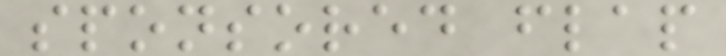sponsored flap
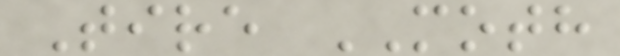Tire MOTH
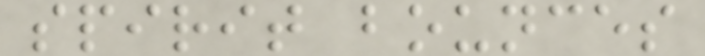spirit bounces
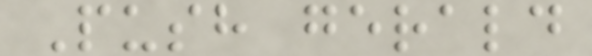Push gerald
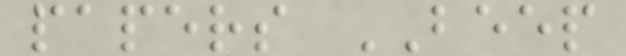papers BEEP
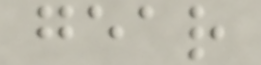gear
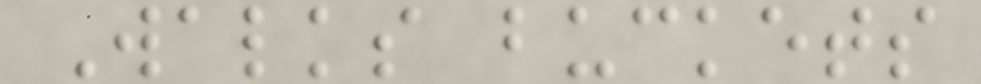Walks buckets
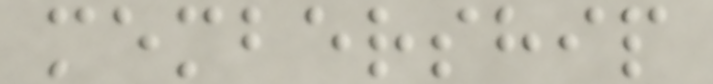membership
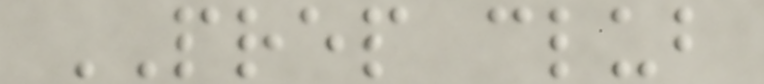PREP club
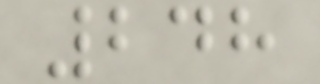248
